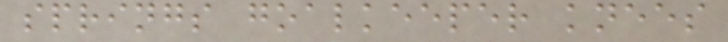springs goalkeeper knees
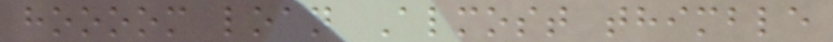hoooom loan Almost thimble
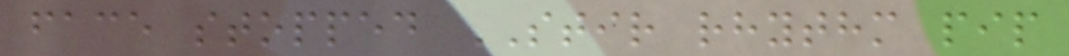face stopped STIR rhythm pip
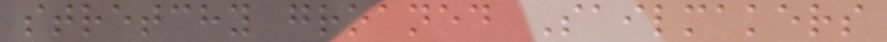stretchy groaned Sailmakers
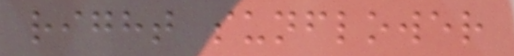right sunflower
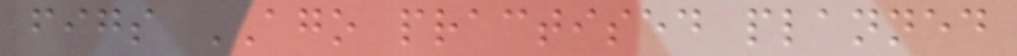figs AGO practised planned
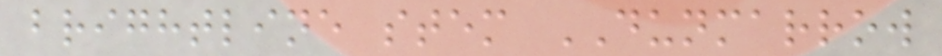brightline stem DUNMARROW
